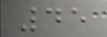45
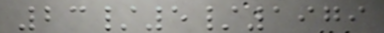23/5/1979
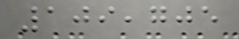109,705
